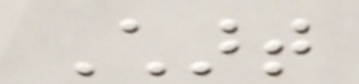Chart
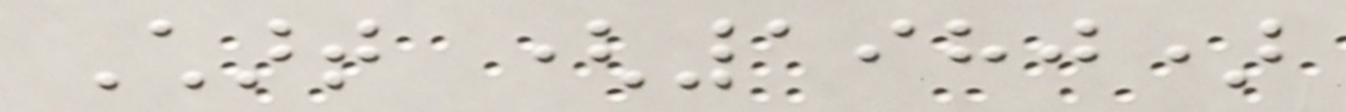Chart (1980)
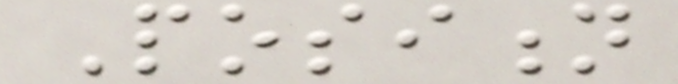Position
